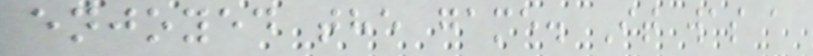enjoyed the game. It was a
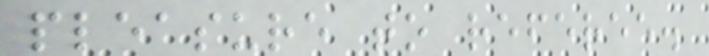pleasure to referee.
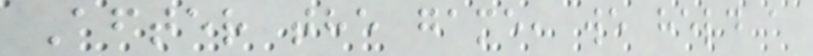After the game, we held a
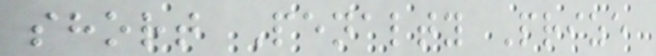short Penalty Prize
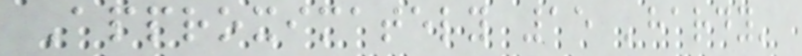Approximately 15 'hardy'
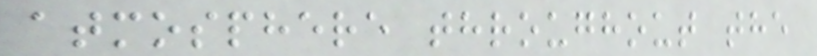atmosphere throughout the
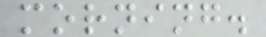morning.
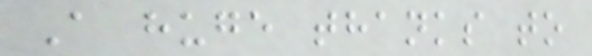A huge thanks to
